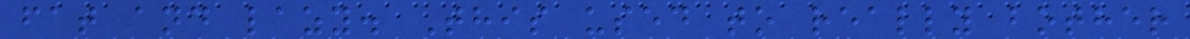fat and lazy. This used to really bother
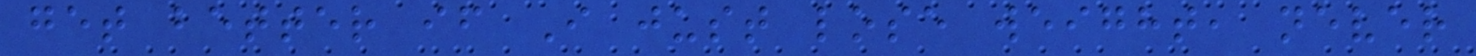get better if I just lose weight, never
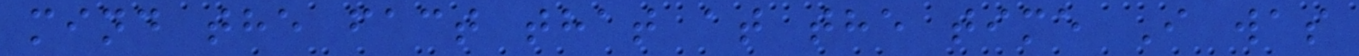mind the fact that at the time I was
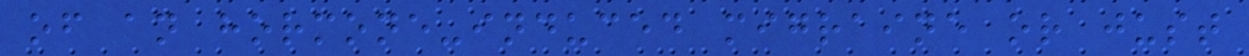of an hormone-induced migraine or just
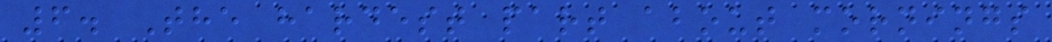6. The hardest part about mornings
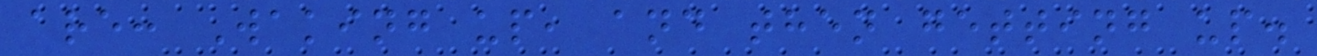are: Waking up, and then getting up.
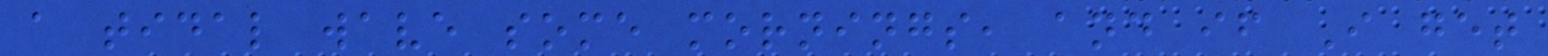a tidal wave some mornings, and if I get
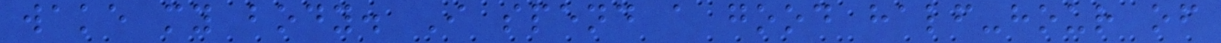wake my body. I spend a good half-hour of
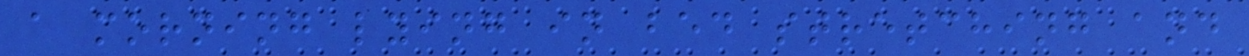a morning lying in bed stretching and
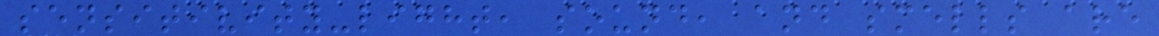sensitivity-light, sound, and smells are
